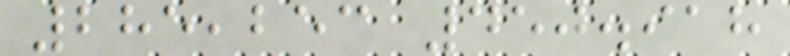285,253 450.918
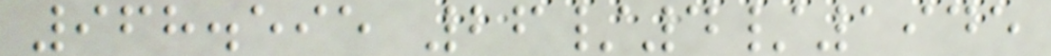968.595 26/4/1945
